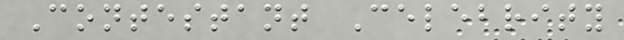Contestant Celebrity
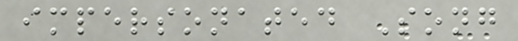impersonated Song
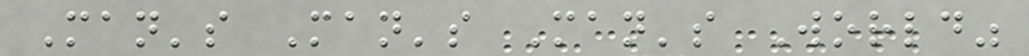Man's Man's Man's World"
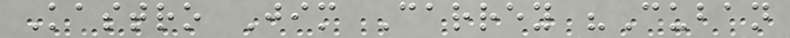Kastro Jim Carrey "Cuban
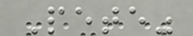Pete"
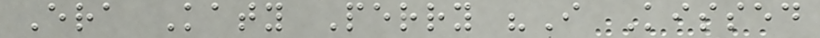Era Katy Perry "I Kissed
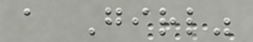a Girl"
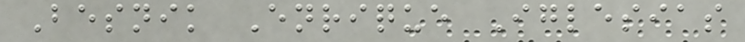Besnik Enrique Iglesias
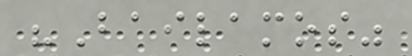"Bailamos"
